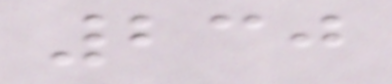230
